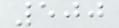500
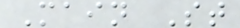Main St
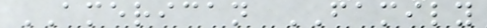AMERICAN FAMILY
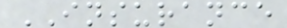INSURANCE
